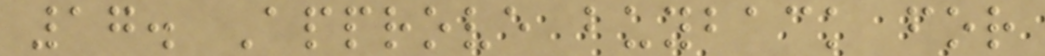17. Approve buyback for
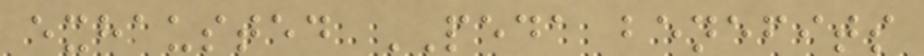exhausted PEDA benefits
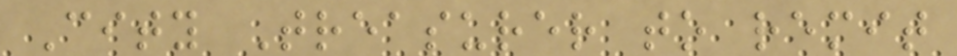City Treasurer to remit
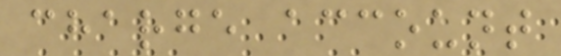charge account
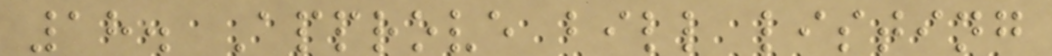18. Approve bill listing
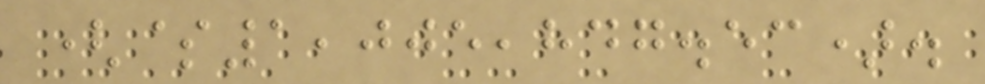($1,005,847.53).
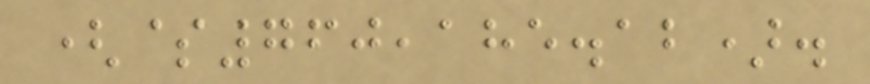($760,185.12).
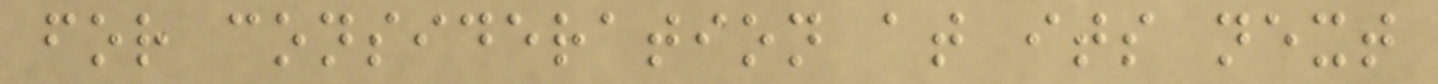for consideration at its next
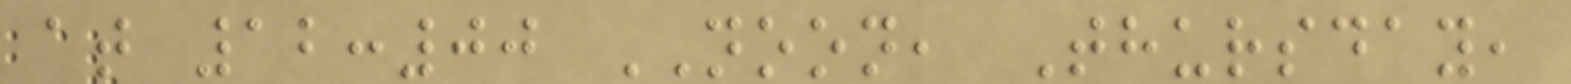at 12:00 NOON, Thursday,
